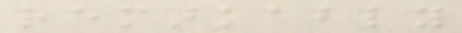remarkably
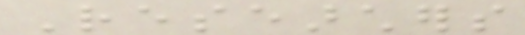Researchers
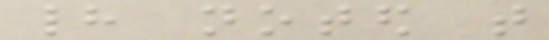had noted that
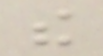the
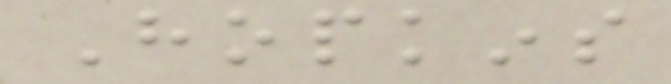Hopkins
